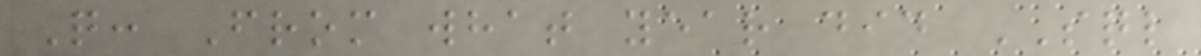Q: From what year did SQL
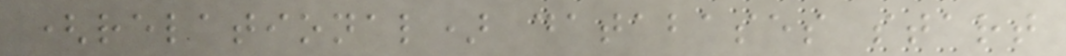(relational) databases start
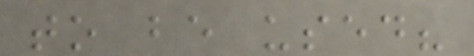to be used?
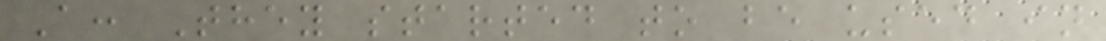A: They started to be used in
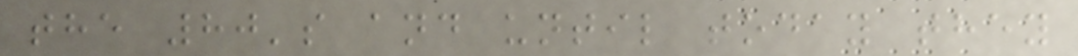the 80's and until today they
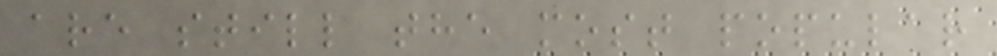are still the most popular
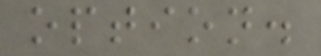option.
